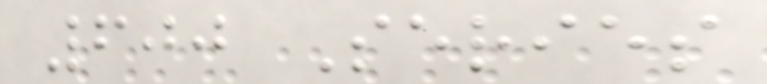600 Series
